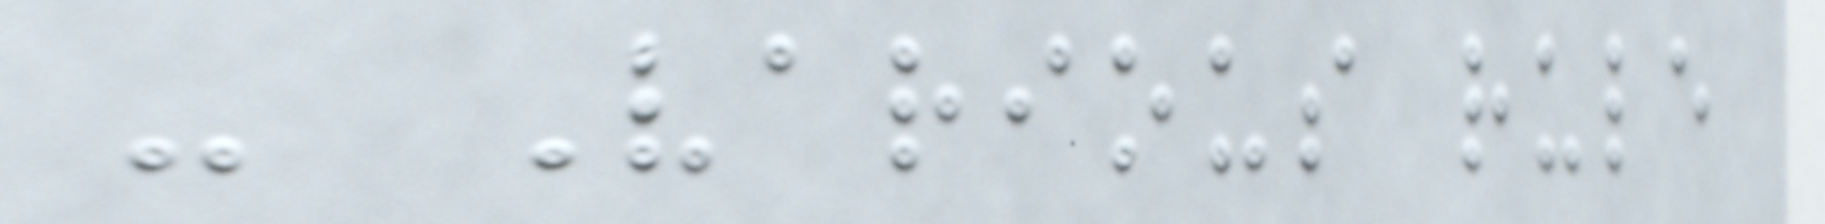- Various rule
